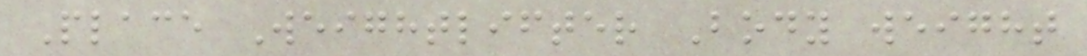Place Weightlifter Body weight
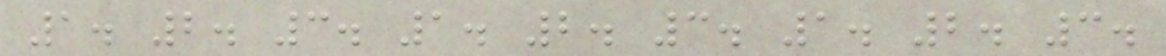1. 2. 3. 1. 2. 3. 1. 2. 3.
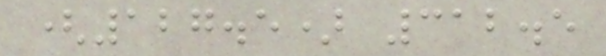(127.5) 312.5
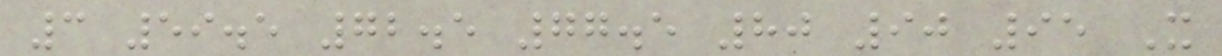3 59.5 72.5 77.5 80 90 95 X
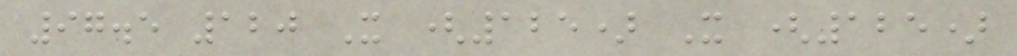97.5 120 X (125) X (125)
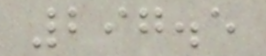297.5
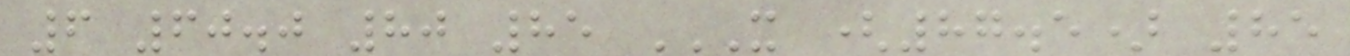6 60.0 80 85 X (87.5) 85
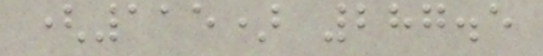(115) 287.5
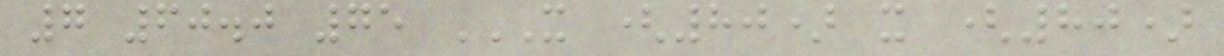7 60.0 75 X (80) X (80)
